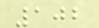102
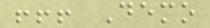!!! Demo
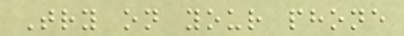Try on your phone
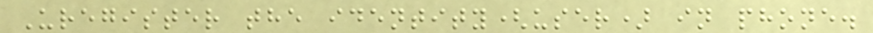Uregister the identity(user) in phone.
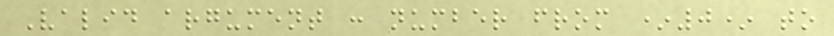Valid argument : number from *0* to
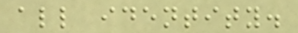all identity.
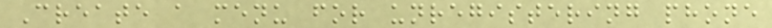Create a menu for unregistering phone
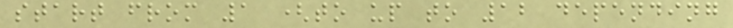start from 1 (to up to 12 depending
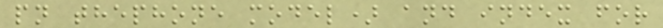pn thephone model) and index for
